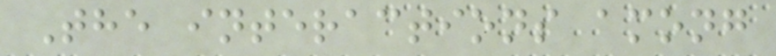The interactions among
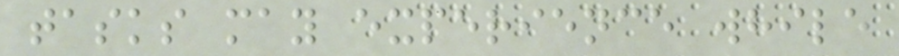tasks may experience while
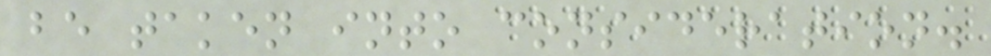be taken into consideration.
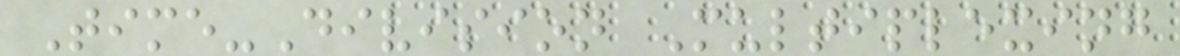Time-Division Multiplexing
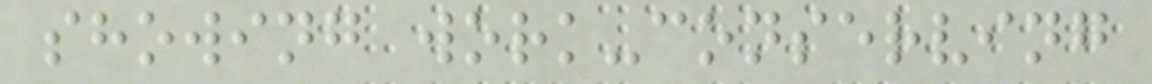showing work-conserving
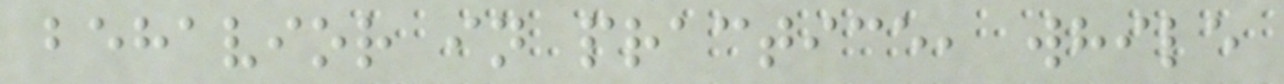behavior in practice, while
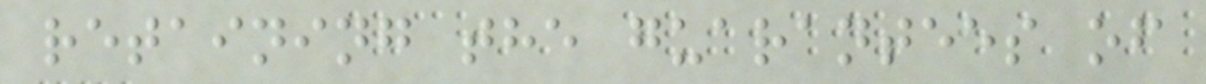retaining the guarantees of
